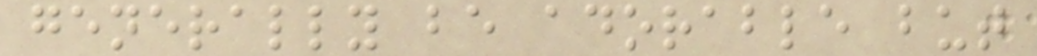generally be adorable but
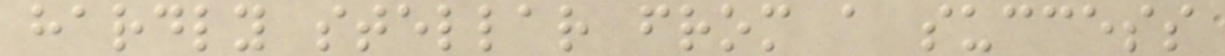hardly stellar from a success
